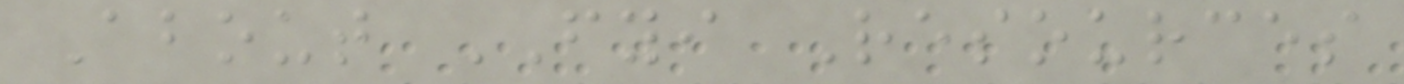About FYI Resources
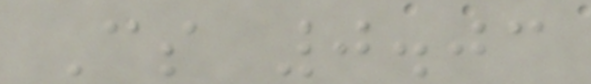Cs 0.03
